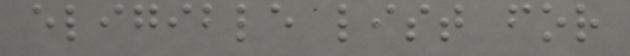eligible list for
